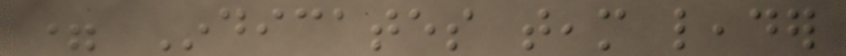= Indicates team leader
